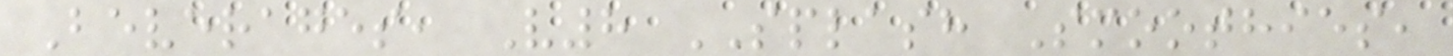Beverages, V8 SPLASH Smoothies,
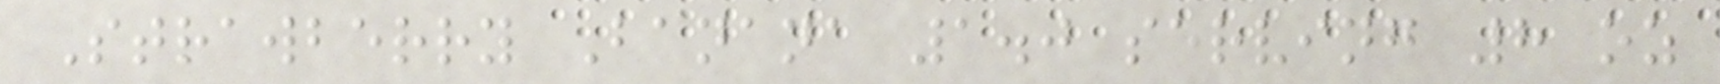Strawberry Banana 1.0 serving 8 oz
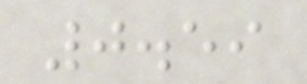0.59
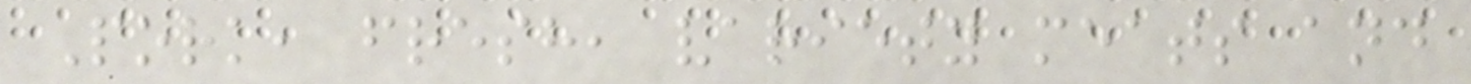Pork, fresh, variety meats and
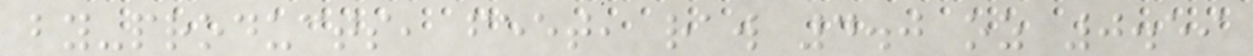by-products, feet, raw 4.0 oz 0.59
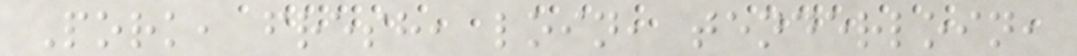Pork, fresh, loin, tenderloin,
